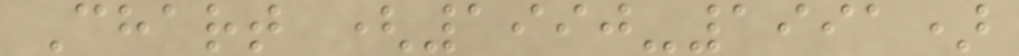Chart (1990-1991)
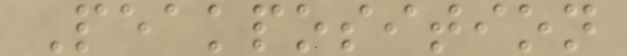Peakposition
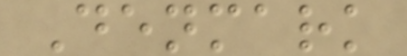Denmark
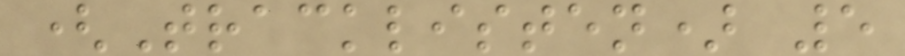(Tracklisten) 5
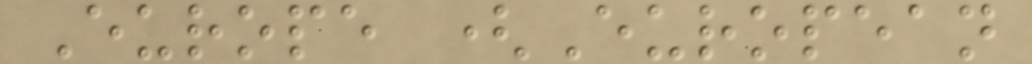Europe (European
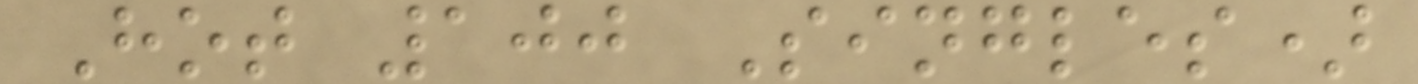Hot 100 Singles)
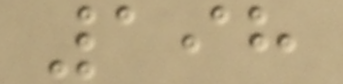198
